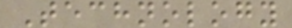Technology
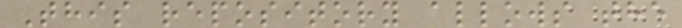This repository allows the
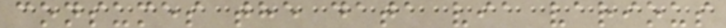consumes the data via various
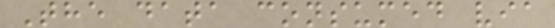The data consumed via
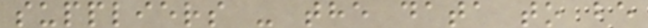suppliers - the data to be
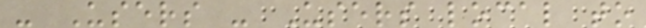- Users - Users local to
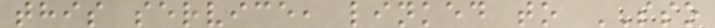this service, linked to SSO
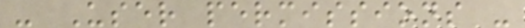- User permissions -
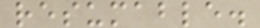resumable.
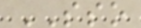SSO
